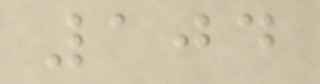104
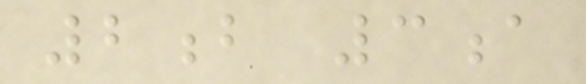2b 3a
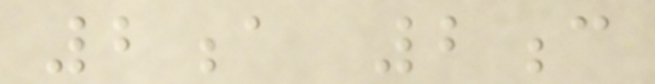2a 2c
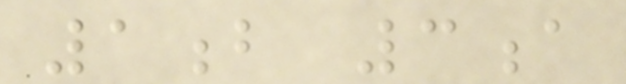1b 3a
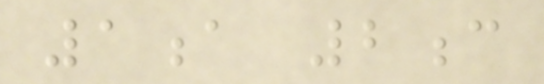1a 2c
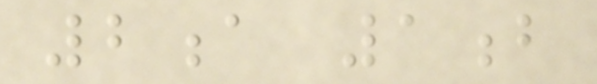2a 1b
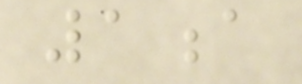1a
